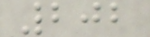202
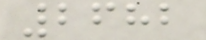2682
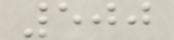500
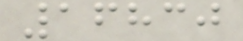16830
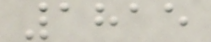1815
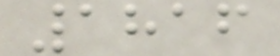1816
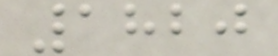1820
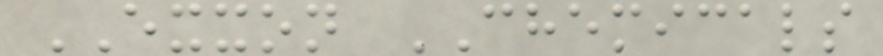EXXON CHEMICALS
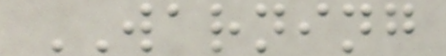WARNING
